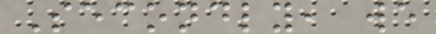Secondly, we
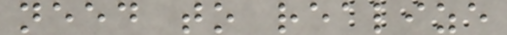need to realize
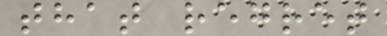that regret
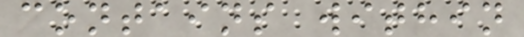contains within
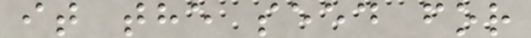it the seed for
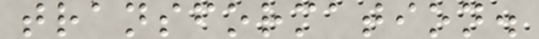transformation.
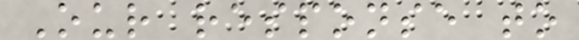Our response to
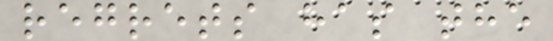regrets has the
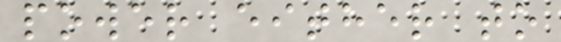power either to
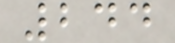244
